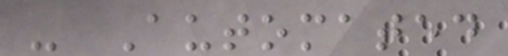- Automated
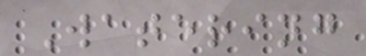Watering
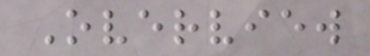Overview
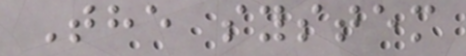The system
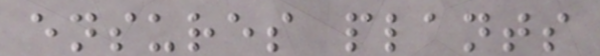ensures plants
